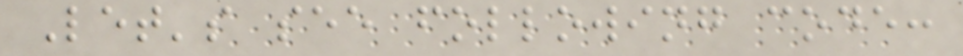Let's see following code:
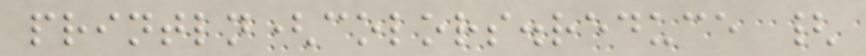println(colors.reduce {
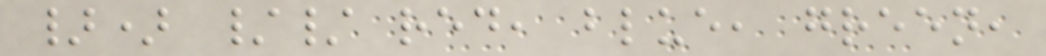}) // red, blue, green,
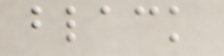black
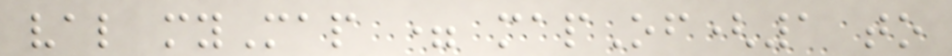val myMap = mapOf(1 to
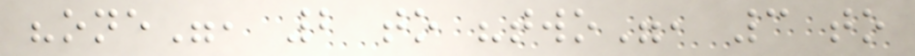"one", 2 to "two", 3 to
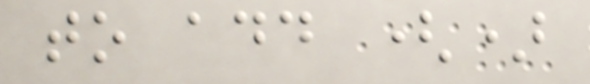to add ()
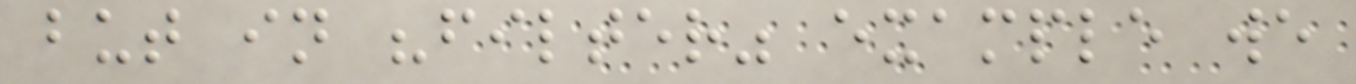but in "filter" example we
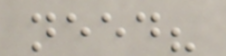need?
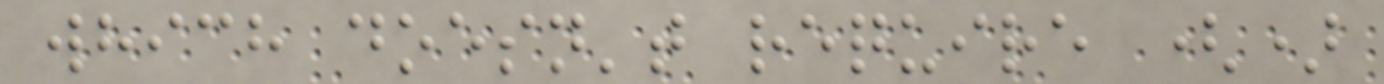which doesn't require ()
